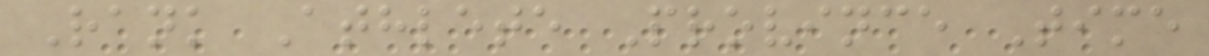Rank Athlete Province Time
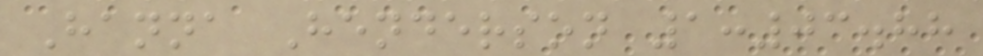Hanna Henderson 1:03.88
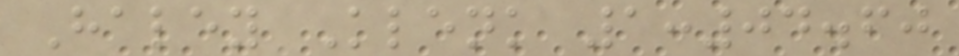Haley Klenk 1:04.60
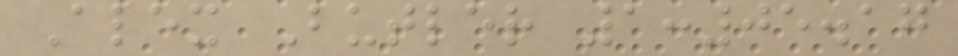Alex Butler 1:05.17
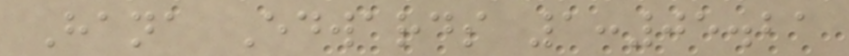Hana Edwards 1:05.21
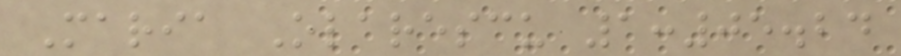Maria Olarescu 1:05.24
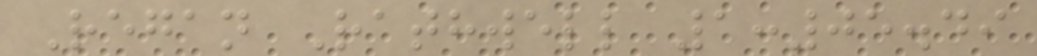Regan Rathwell 1:05.49
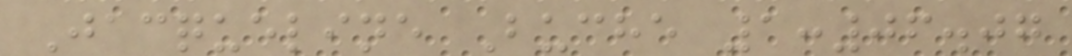Jacqueline Buche 1:06.07
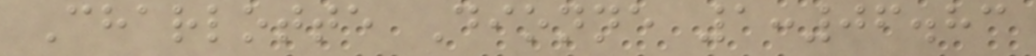Charlotte Dionne 1:06.83
